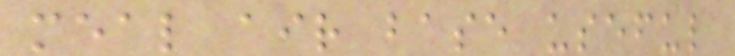meal air base useful
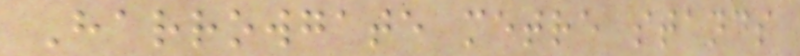Harrowgate metre stands
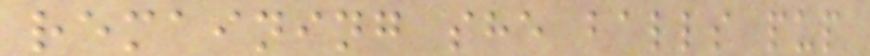remaining she balls pup
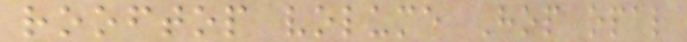rooftop volume Hop opal
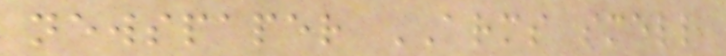newspaper ARMS smell
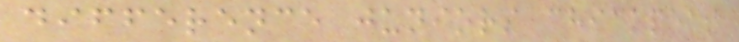difference juniors chickpeas
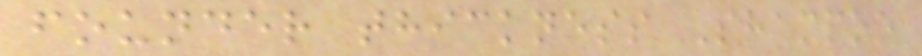founder thickness Shampoo
